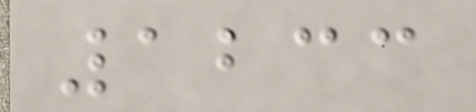1233
